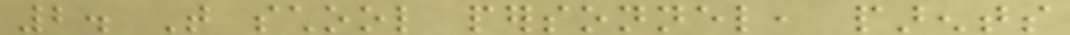2. That school personnel, parents
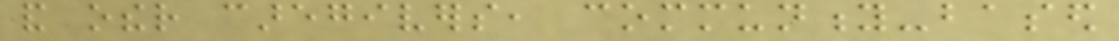and other caregivers, community-based
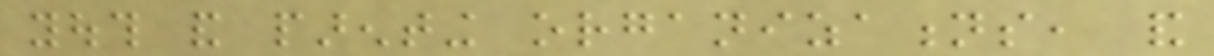youth and parenting organizations, and
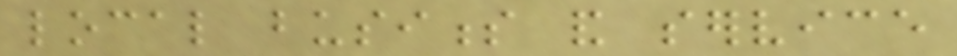local business and service
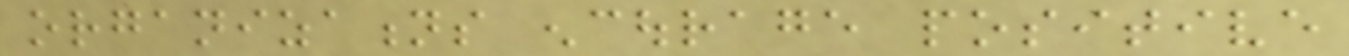organizations encourage positive
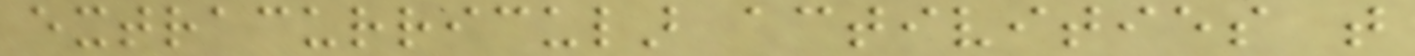extracurricular activities that
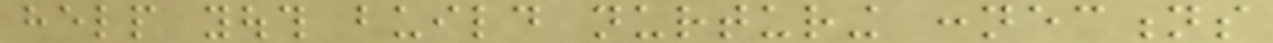help youth build nurturing connections
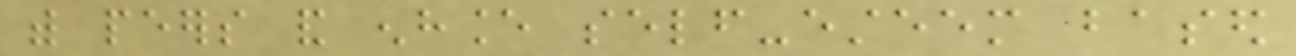with peers and enhance self-esteem based
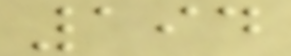194
